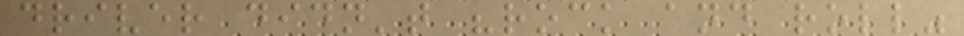driver didn't "rock and roll"
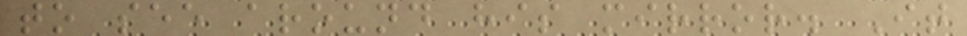to see around his mirror. It
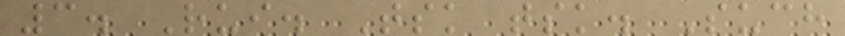3. Rui. Tsk tsk. Such
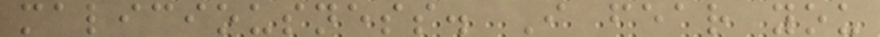maliciousness. I fear you
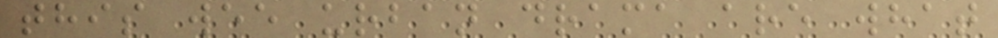this wee urban drama are what
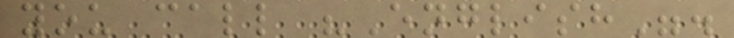you call "English".
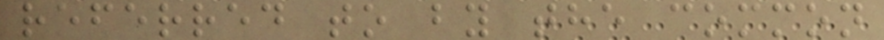referred to by the common
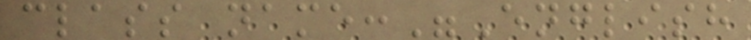class name:"English
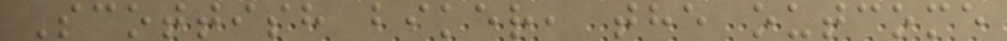Scottish biker, the outcome
